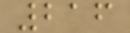216
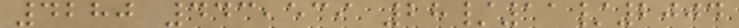4280 443,539 28/11/2004
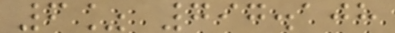6% 797.108
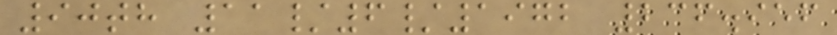90th 11/6/1972 236.956
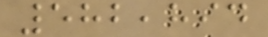582,894
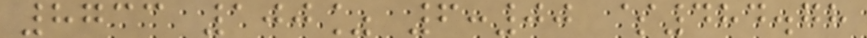8733 100% 6:00 $484.78
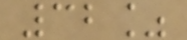32%
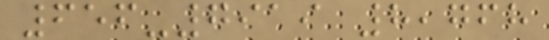656-7919 8,768
